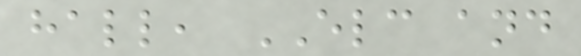hall, ELC and
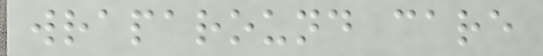wraparound care
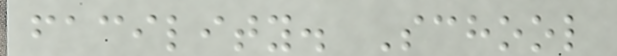facility. School
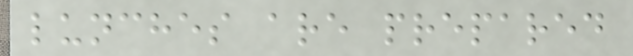lunches are prepared
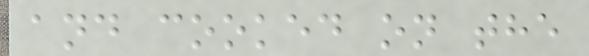and cooked on the
